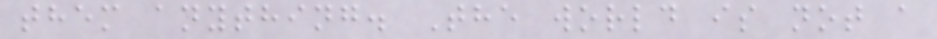them anything. The world is not a
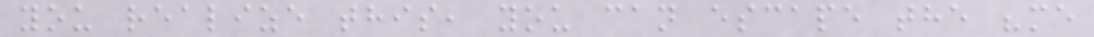you realize this, you can escape the "me
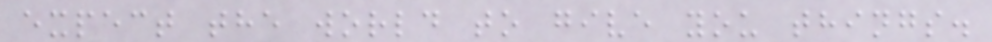expect the world to give you things.
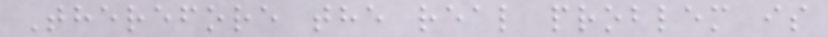Therefore the real problem is
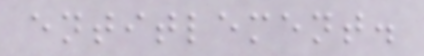entitlement.
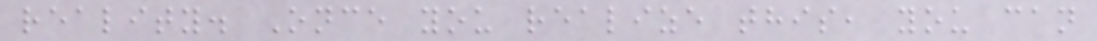reality. Once you realize this, you can
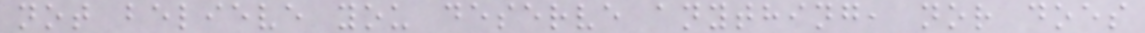not believe you deserve anything, nor does
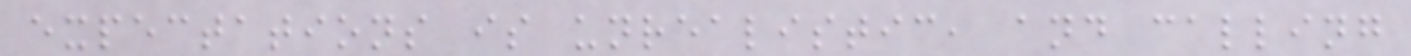expectations is unrealistic, and calling
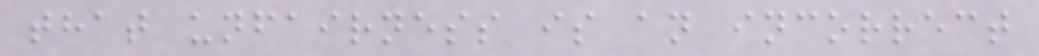that unfairness is an incorrect
